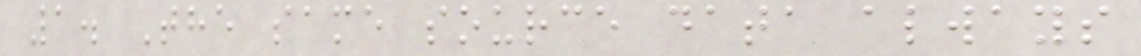1. The same source data always
